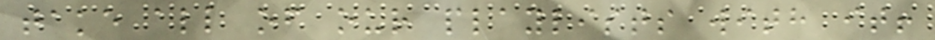take all of our playlists with it!
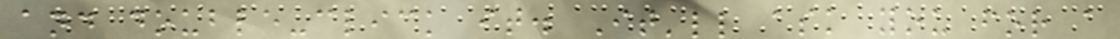and double-click it. It'll ask you for a
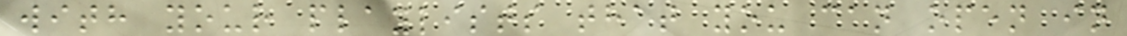with your playlists that you can open in
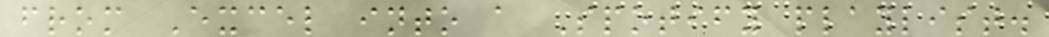from Excel into a Spotify playlist.
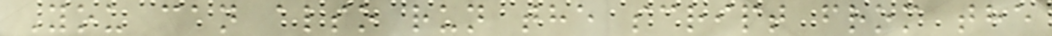You can also run the script from the
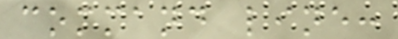command line:
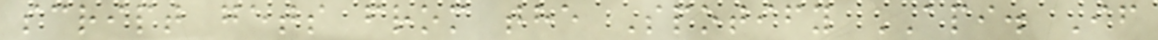script gets from the Spotify API. If
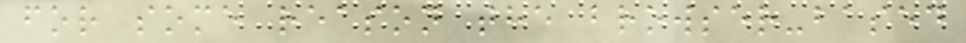for some reason the browser-based
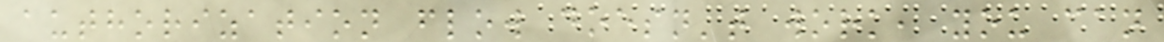authorization flow doesn't work, you can
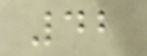42
